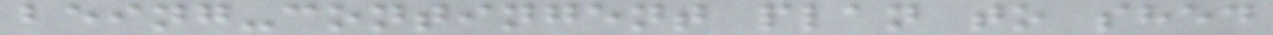being-contingent plan to shed
